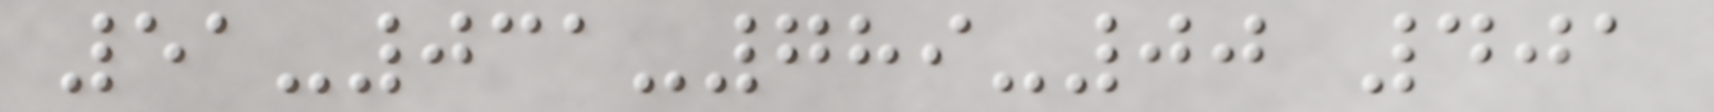51-031-789-00 401
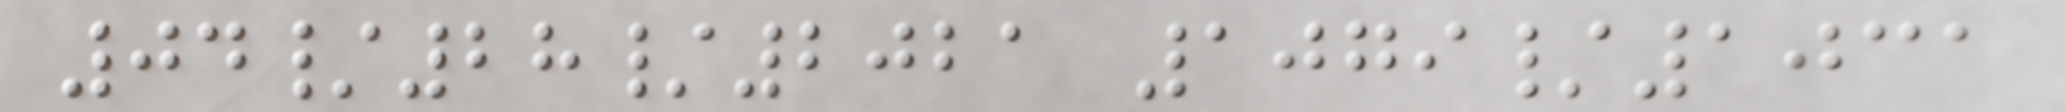04/28/2021 1079/1031
